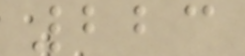223
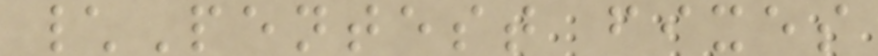\Pentest fixes
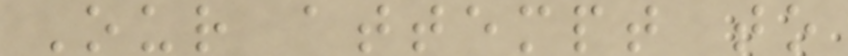Our attempt to
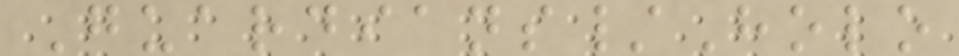Guardians/Holo
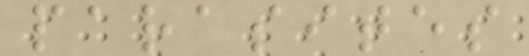parasites
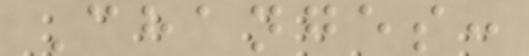Changes:
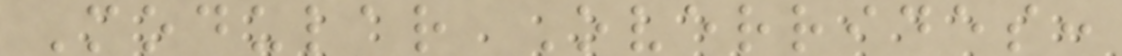Modular Overrides:
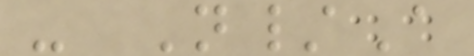- N/A
